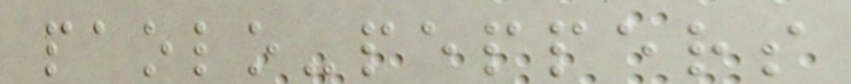paolo-peppers
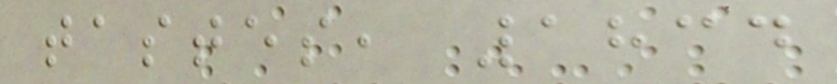tastes, 1834
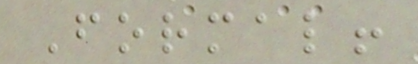Formal!
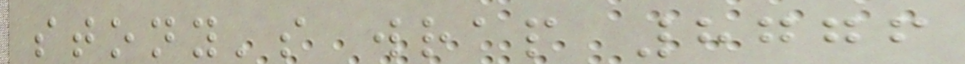stony's wrap 8776
